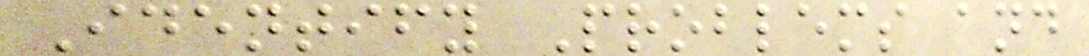Identify Problems and
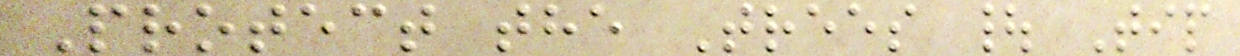Protect the Trees | Tip
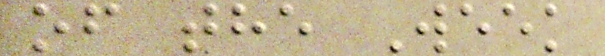of the Week
